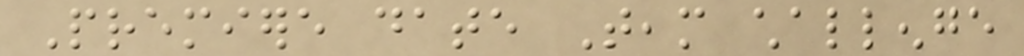Premiere date Team challenge
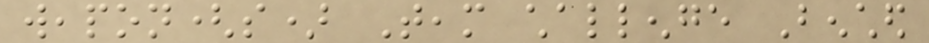weapon(s) Team challenge Benched
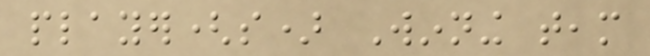player(s) Winning team
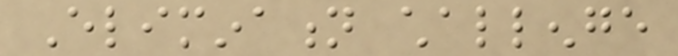Elimination challenge
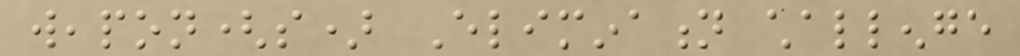weapon(s) Elimination challenge
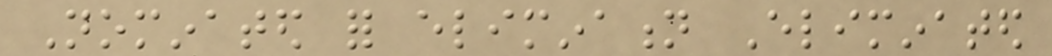Nominated for elimination Eliminated
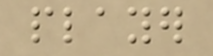player
